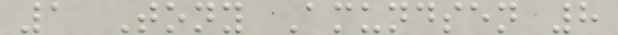1 Tony Amundsen 8
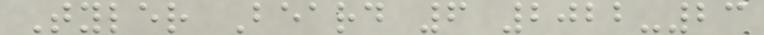Tyler Beard 6 2022-23
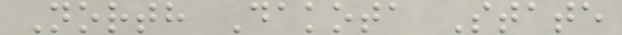North Dakota State
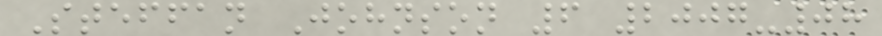Steffan Johnson 6 2007-08
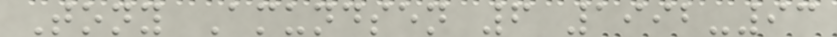Tony Amundsen 6 1992-93
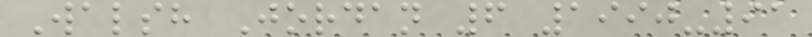Walsh Jordan 6 1990-91
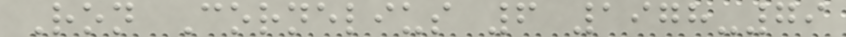Ron Cornelius 6 1978-79
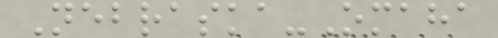Nebraska-Omaha
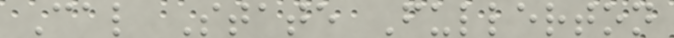Cal State Fullerton
